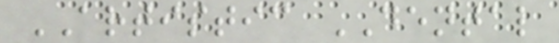ARTISTIC DENTAL
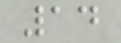14
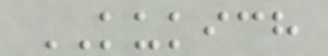KUKICH
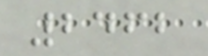2462
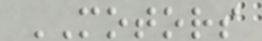MOTORS
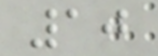10
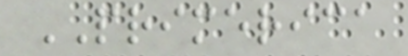PRIMERICA
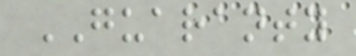GUARANTY
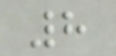8
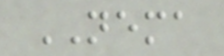NEMA
